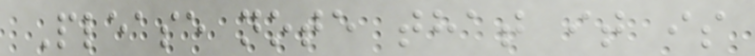Please note that it is
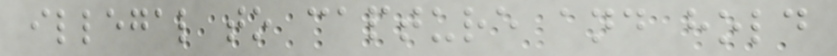illegal to capture and hold
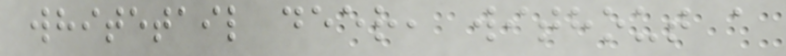whitetail deer, without a
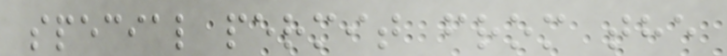special permit from the
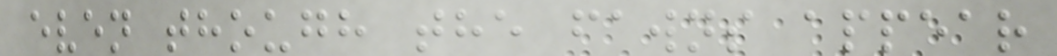even though the fawns appear
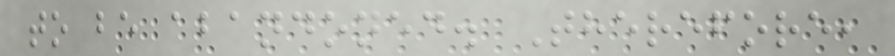to be abandoned. Therefore,
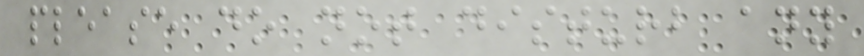please do not disturb any
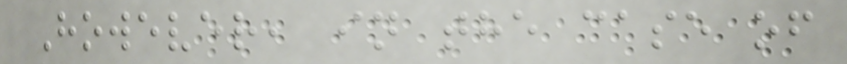However, in the case of
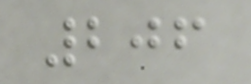206
